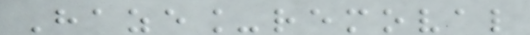Haze_removal
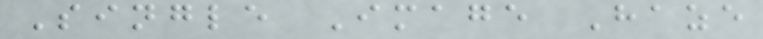Single Image Haze
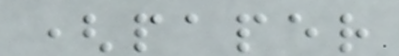(paper
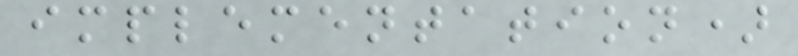implementation)
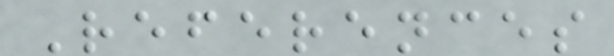References
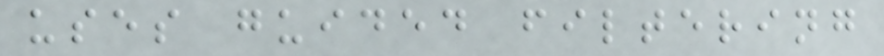uses guided filtering
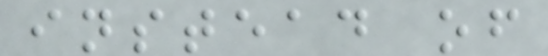instead of
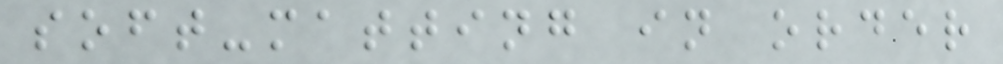soft-matting in order
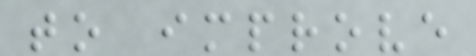to improve
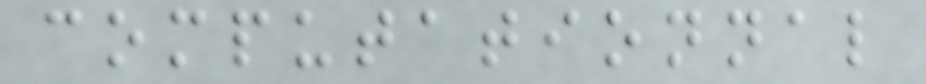computationnal
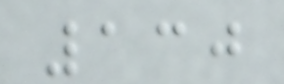130
